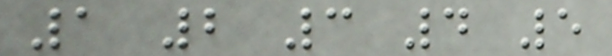1 2 3 4 5
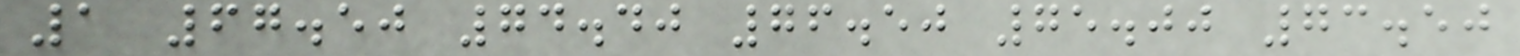1 67.50 74.40 76.50 75.00 73.50
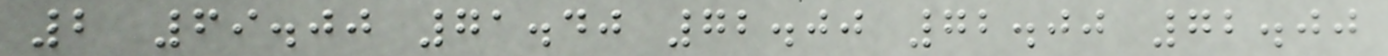2 69.00 71.40 72.00 72.00 72.00
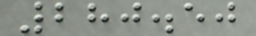280.50
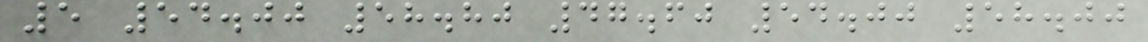5 54.00 58.80 47.60 54.00 58.00
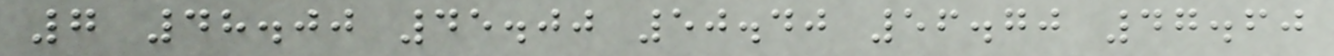7 48.00 45.00 50.40 56.70 47.60
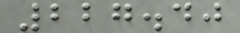227.40
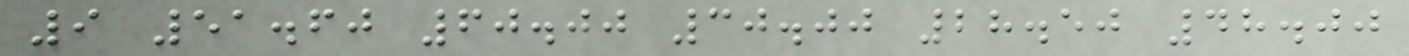9 51.60 60.00 30.00 28.50 48.00
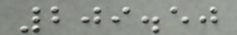209.50
